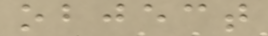object
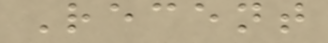Recent
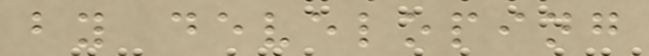by developing
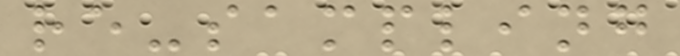re-sampling
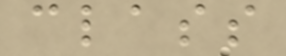class
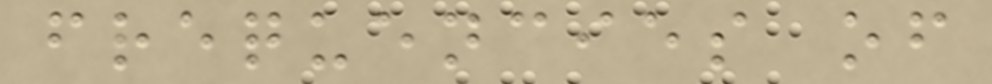frequencies of
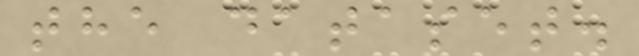the dataset.
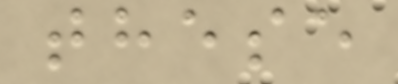these
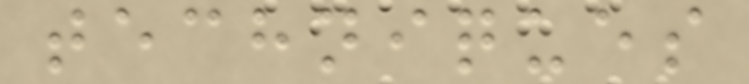techniques
